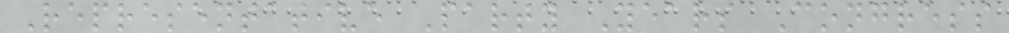Representative Party Years Congress
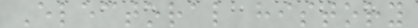Electoral history
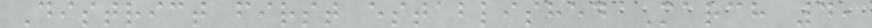District first established March 4,
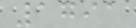1791
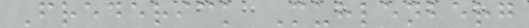Frederick Muhlenberg
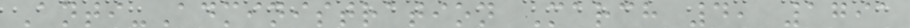Anti-Administration March 4, 1791
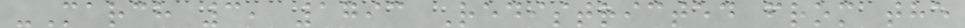-March 3, 1793 Redistricted from the
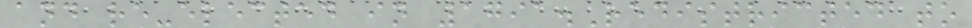and re-elected in 1791.Redistricted to
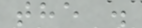the .
